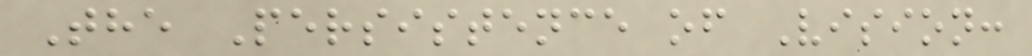The Persistence of Vision:
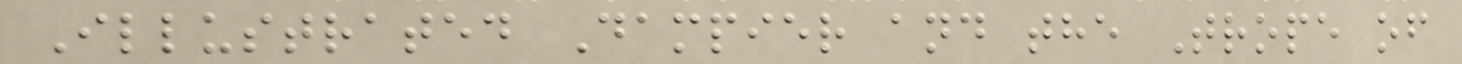Illustrated Dampier and the Trope of
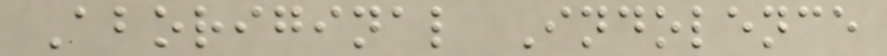Aboriginal Indolence
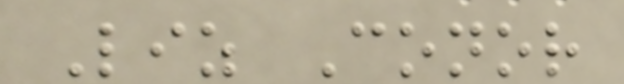Liz Conor
